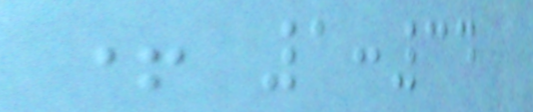+ 1:34
